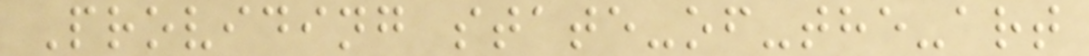Providing state-of-the-art
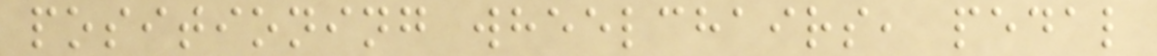positioning wheelchairs, pedal
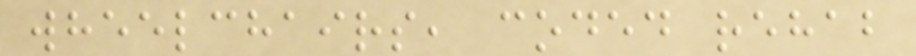wheelchairs, coded rehab
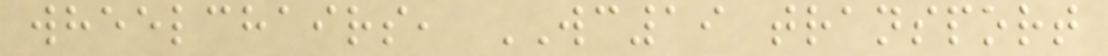wheelchairs, WC19 transport
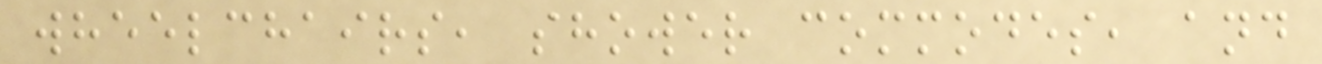wheelchairs, shower commodes, and
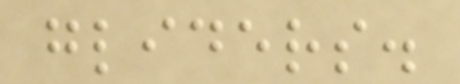gliders.
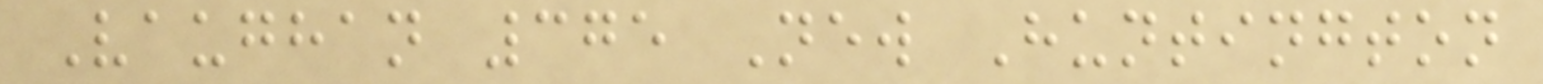Vaughan 375 New Huntington
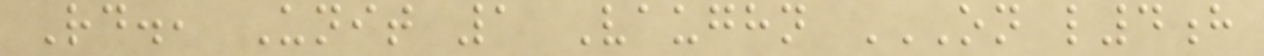Rd., Unit 1 Vaughn ON L4H
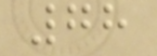78
